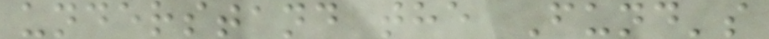understand the Fund's
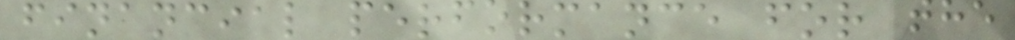financial performance for the
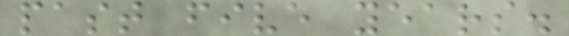past five years.
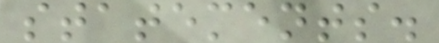statements.
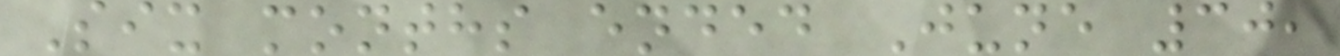Six months ended June 30,
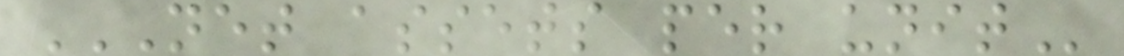NET ASSETS PER UNIT
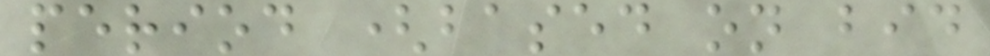period (based on bid
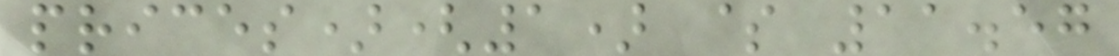prices)(1) $ 11.57
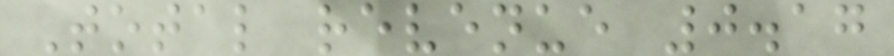Total revenue 0.17
